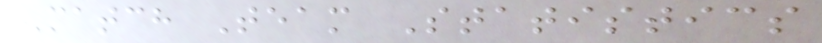Match Team Statistics
